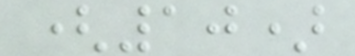(10)
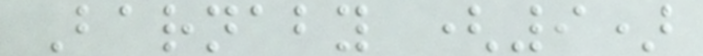Barnaby (9)
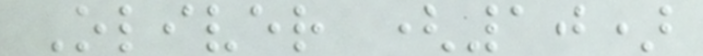Oliver (10)
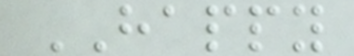HAPPY
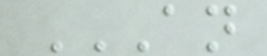AN
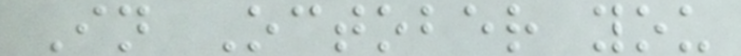In October you
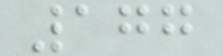177
